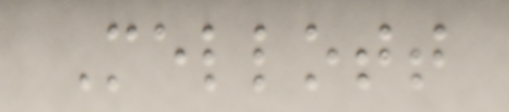Mellott
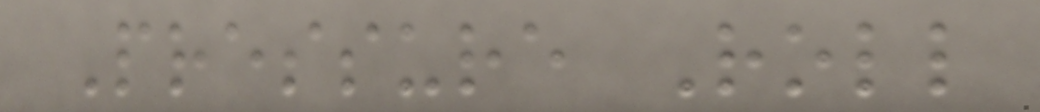Pressure Roll
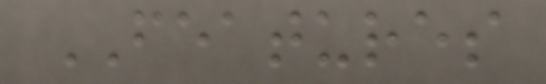FEATURES
